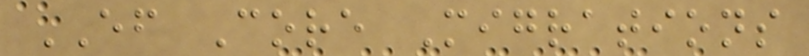EF Core Migrations
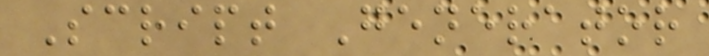Script Generator
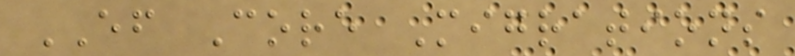EF Core Migrations
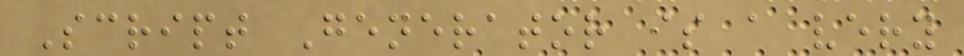Script Generator is a very
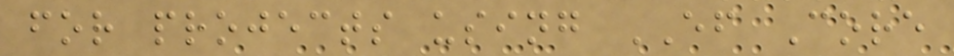for projects using EF Core
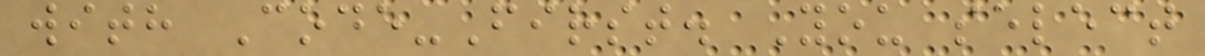with Code-First. You select
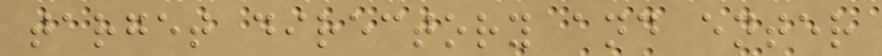target directory and enter
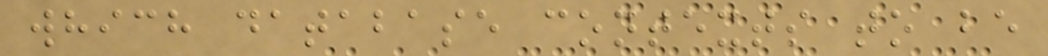which database contexts to be
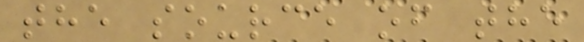the source of the
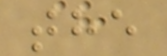the
